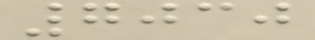7030
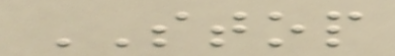STOP
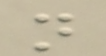n
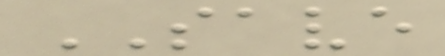SAVE
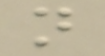n
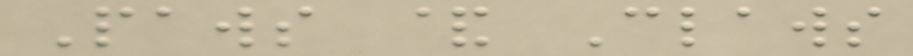Paws & Claws
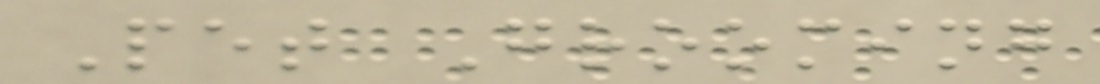Pet Grooming
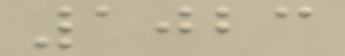1023
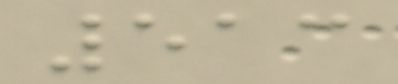513
